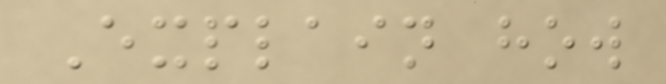Explain how
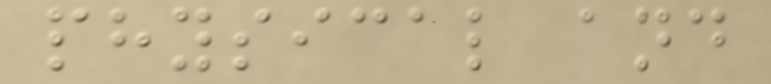physical and
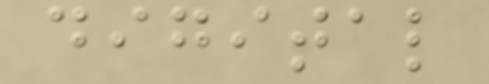digital
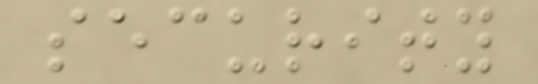security
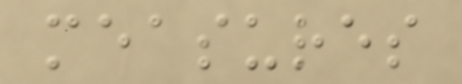measures
